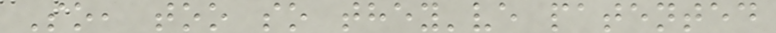So, too so they've patented
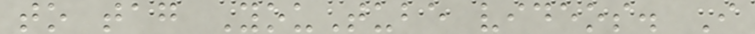to tag YouTube videos. I
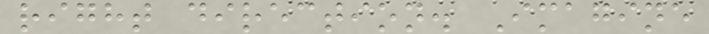right direction. Imagine
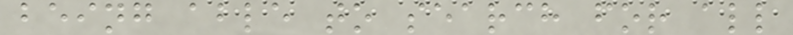being able to search for all
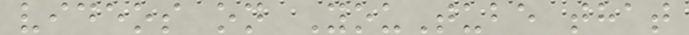videos on YouTube that
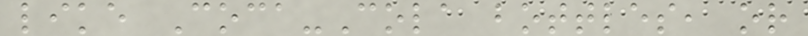like Coca-Cola bottles, or
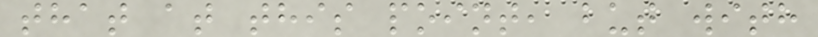that at this point, but with
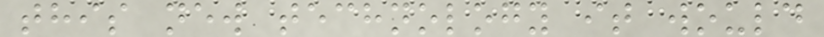this new technology it would
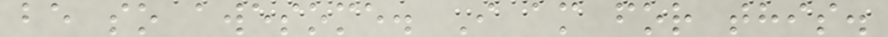be so awesome. I am for this.
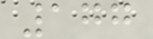177
